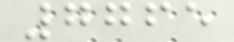7765
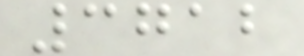3712
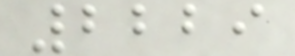2229
